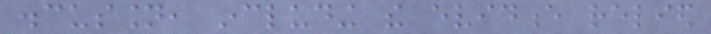discussion, including the evidence relied
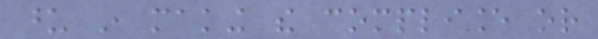upon in making the compliance or
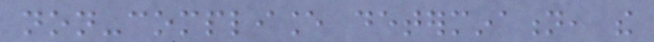non-compliance determination, the
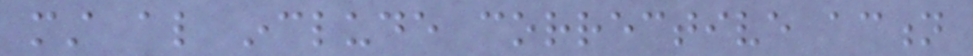must also include corrective action
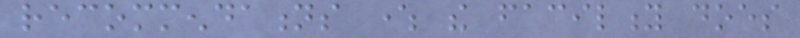recommendations where the facility does
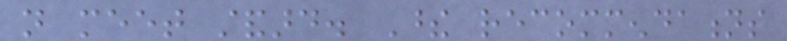not meet standard. These recommendations
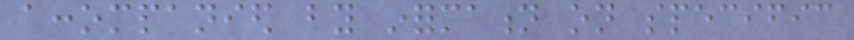accompanied by information on specific
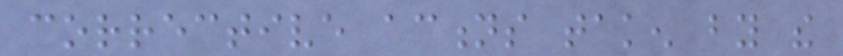corrective actions taken by the
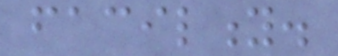facility.
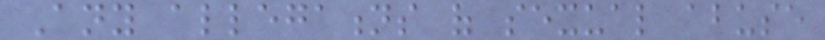Any allegations of sexual abuse
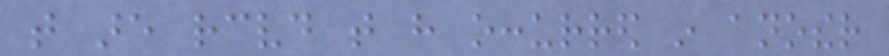that are received that have occurred in another
